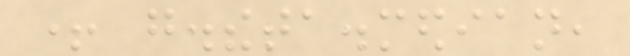+ g.theta.median,
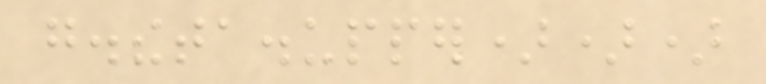g.theta.upper)))
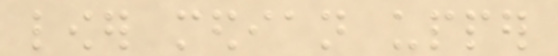lower median upper
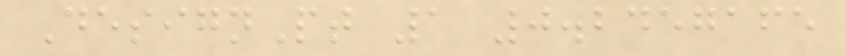DesignPt 1 0.2457165
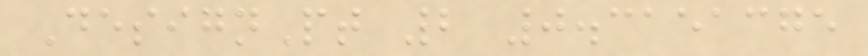DesignPt 2 0.3151375
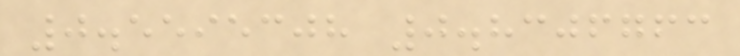0.5595308 0.8306763
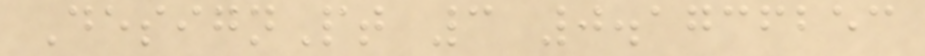DesignPt 3 0.1736253
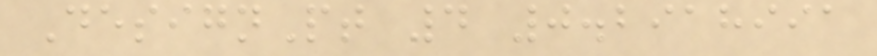DesignPt 4 0.2918991
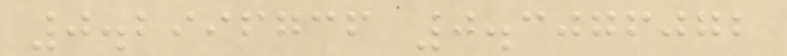0.2996736 0.3076072
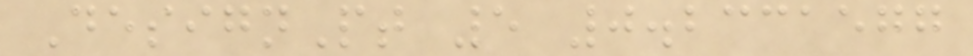DesignPt 5 0.2331577
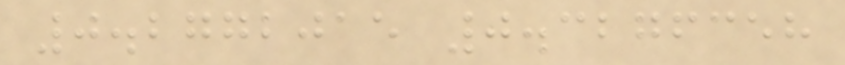0.2772015 0.3276358
